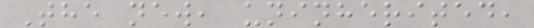The new, uninherited,
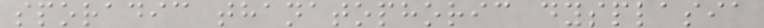sporadic thanatophoric dysplasia
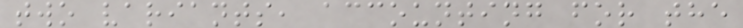two variants, accounting for the
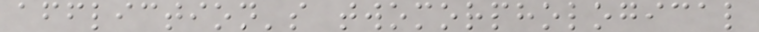affliction's twomorphological
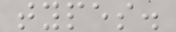types.
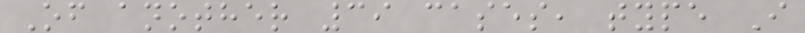Of another 39 cases, type I
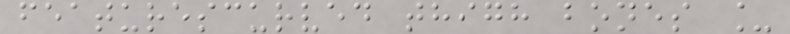featurescurved thigh bones _
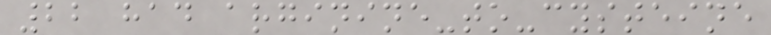22 had arginine-to-cysteine
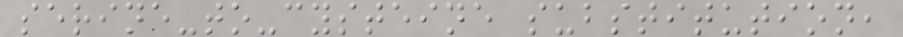serine-to-cysteine substitution,
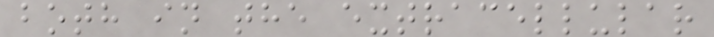both in the extracellular
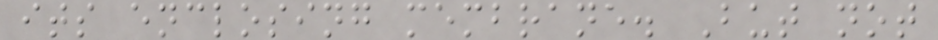its enclosing membrane. But not
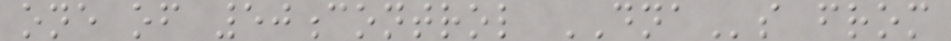one of 50control DNAs from
